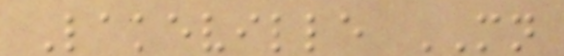Lakeville MN
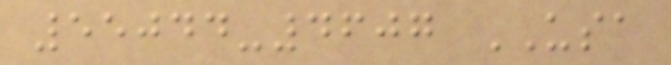55044-4607 USA
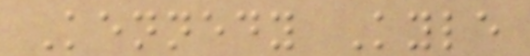Kennedy Kyle
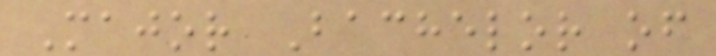Major Bachelor of
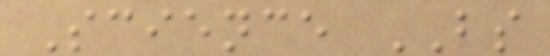Science BS
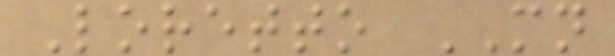Loretto MN
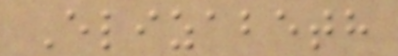Elizabeth
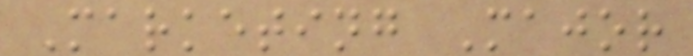Marketing Major
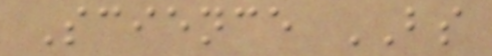Science BS
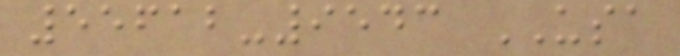55612-9543 USA
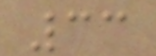33
